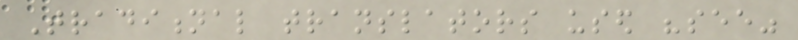Traditional translators used "see"
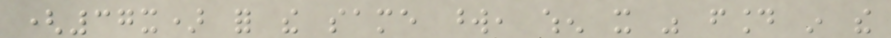(37x) for the same word, when it was found in the
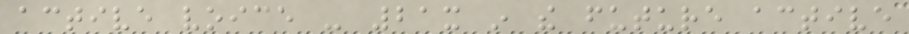active voice - 21x in the future active
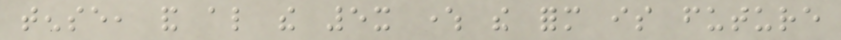tense, and also the 5x where the form is future
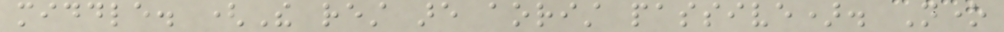middle. (The rest are aorist passive). None
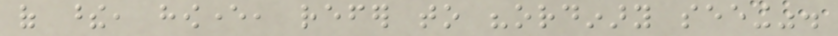of these, however, refer to "ordinary seeing".
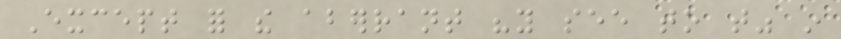Except for the aberrant "you see to that" in
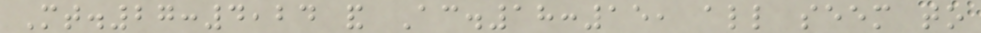Mt.27:4,24 and Ac.18:15, all seem to
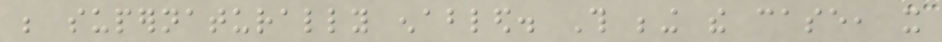be supernaturally enabled. This being the case, it
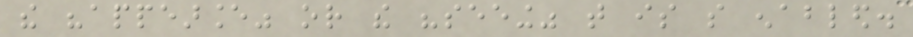the "appearance" or the "seeing" that is so enabled.
